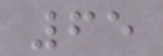65
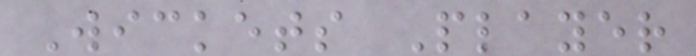Wickets Player
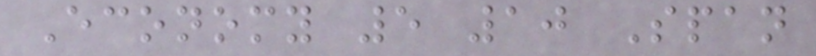Economy 5 10 Span
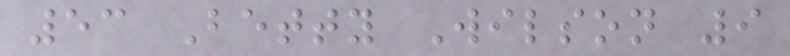53 Betty Wilson 9
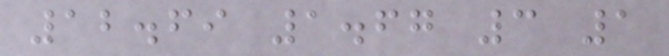12.69 1.67 3 1
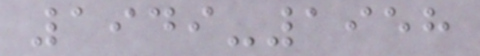1949-1958
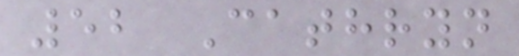52 Cathryn
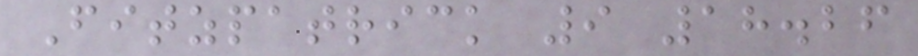Fitzpatrick 9 18.26
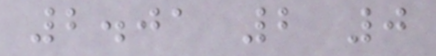2.01 2 0
